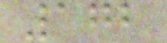172
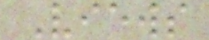Views
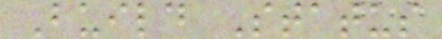Build Status
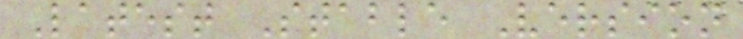Latest Stable Version
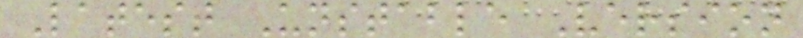Latest Unstable Version
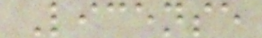License
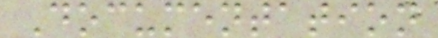Documentation
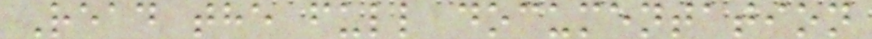Read the full documentation
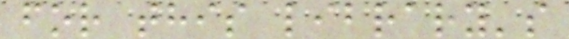for this library's
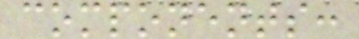components:
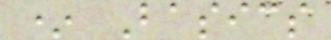* Basics
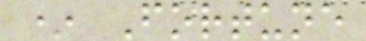* Fortune
